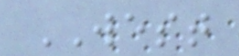WEST
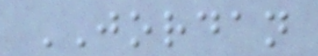JORDAN
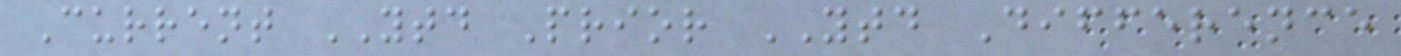Current YTD Prior YTD Difference
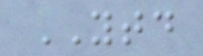YTD
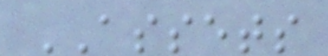ASSETS
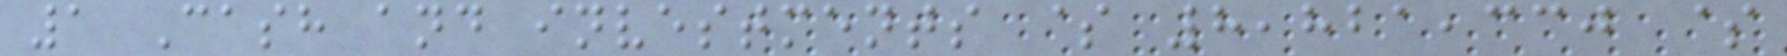1 Cash and investments $ 8,821,330 $
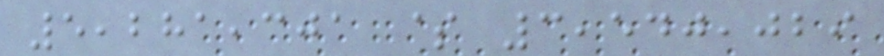5,281,301 $ 3,540,029
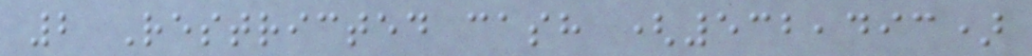2 Restricted cash (532,493)
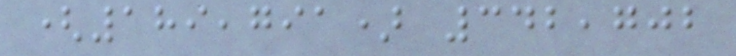(189,791) 342,702
